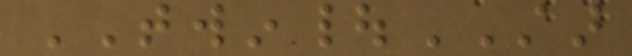TWIN|STAR
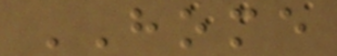HOME
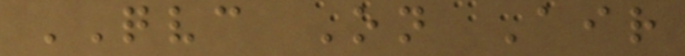QVC On Air
